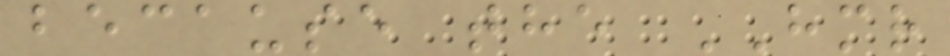because the HMR
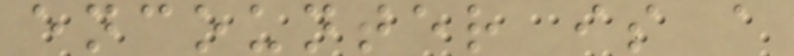encounter is a
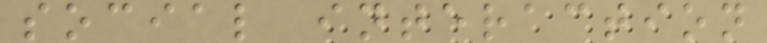social interaction
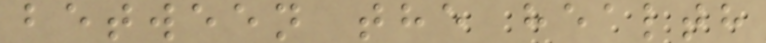between the health
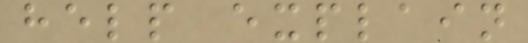help explain
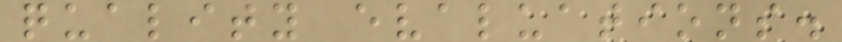quality evaluations.
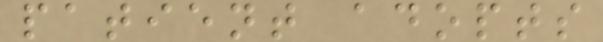patient adopts
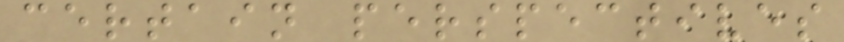certain perspectives
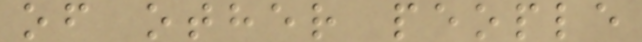of other people
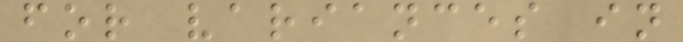for variances in
